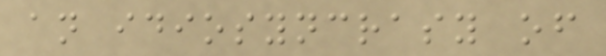an idiosyncrasy of
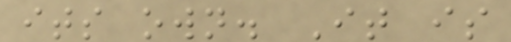its own. It is
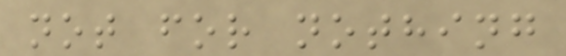not for nothing
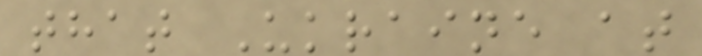that Ukraine at
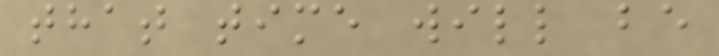that time will be
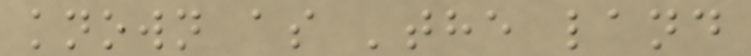known as 'the land
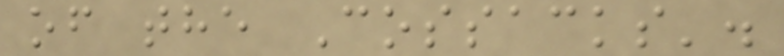of the Cossacks'.
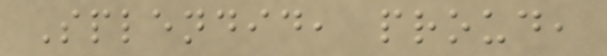Splendid, proud,
